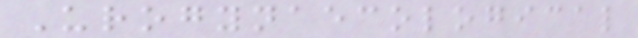Urogynaecological
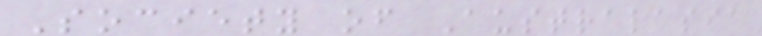Society of Australasia
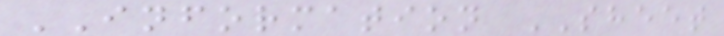INFORMATION SHEET
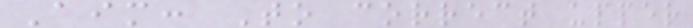Aim: To correct upper
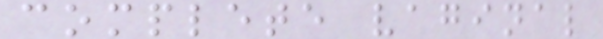complete vaginal
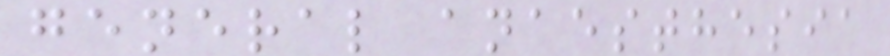general anaesthesia
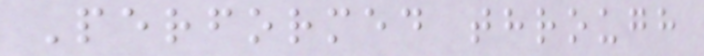Performed through
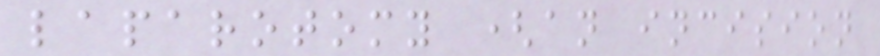laparotomy (an incision
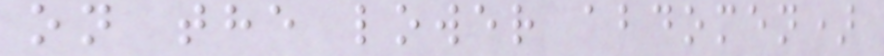on the lower abdomen)
